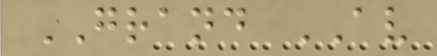GRAND AV
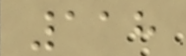118
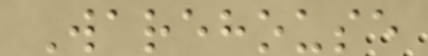Warehouse
